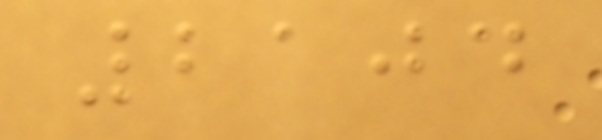2104
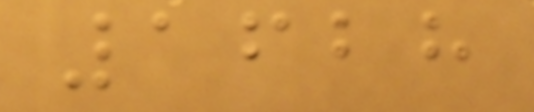1628
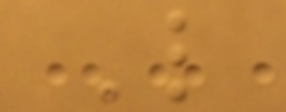L
